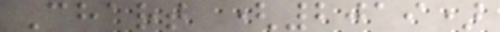Chart (2019)
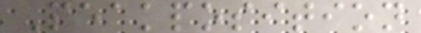Peakposition
